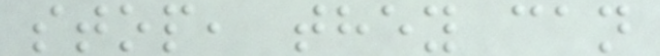stop, they can
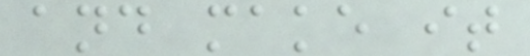and make it
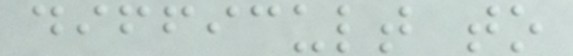difficult to
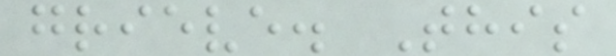grieve. This
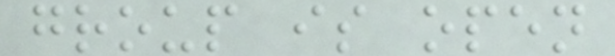group is open
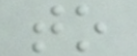to
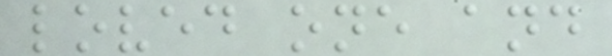loved one and
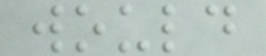would
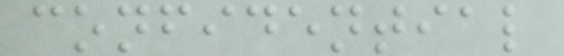confidential
